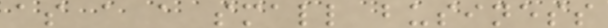as a a small business
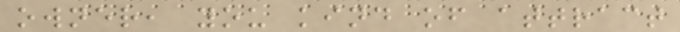owner, you kind of attract
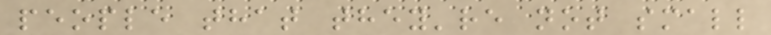people that they're not small
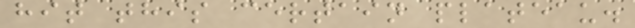hit this certain plateau.
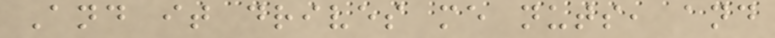And it drives me nuts, and
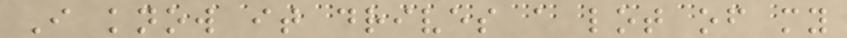I know it drives a lot of my
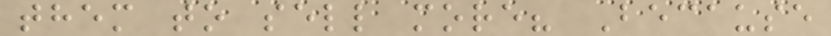them to sell more? Because
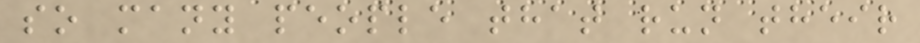so many people that run their
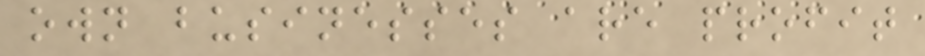own businesses are profit
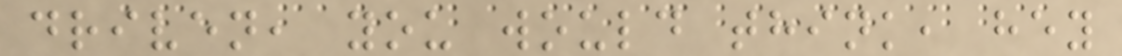driven, you would think, hey
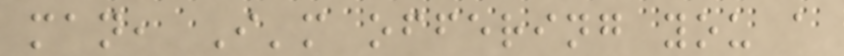man, I'm offering you a
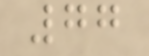77
